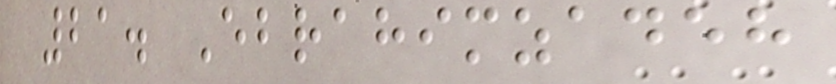21. Ebrahimzadeh
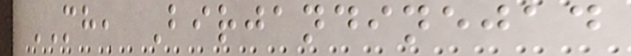MH, Birjandinejad
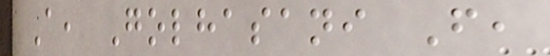A, Golhasani F,
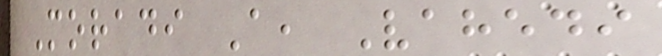Moradi A, Vahedi
